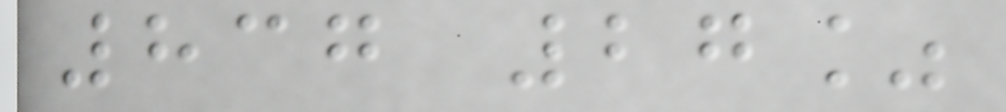837 27%
